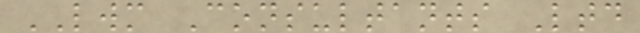LWM Consultants Ltd
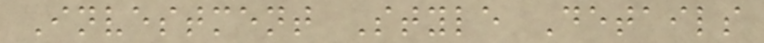Investment Style Details
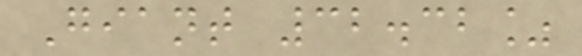Giant 32.32%
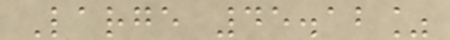Large 45.12%
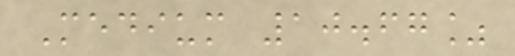Medium 10.67%
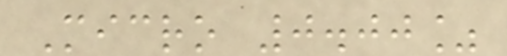Micro 0.00%
